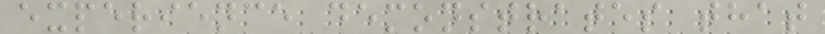experience demonstrates that
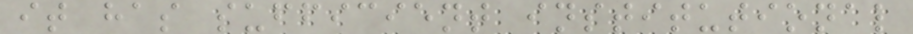it has sufficient institutional
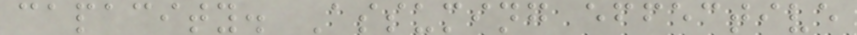capacity. Assuming effective
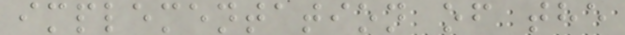implementation of the
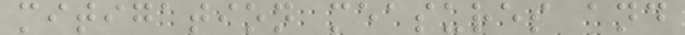mitigation measures and
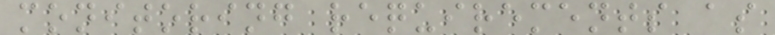monitoring requirements as
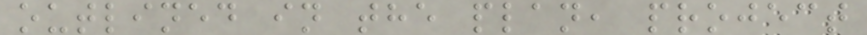outlined in the plan, project
